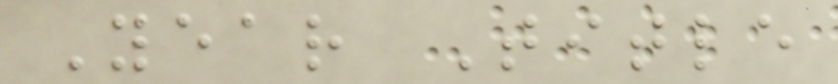Year Title
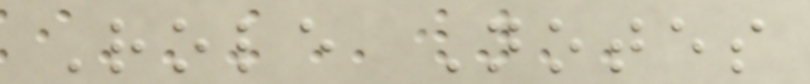Role Notes
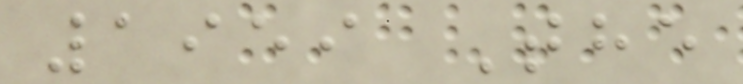1959 The
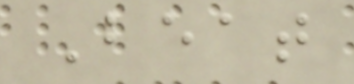Beat
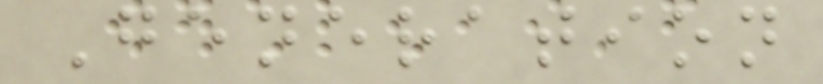Generation
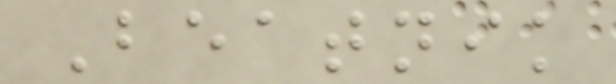Beatnik
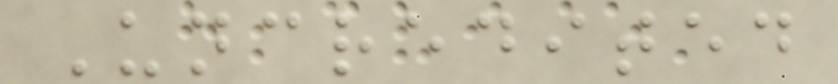Uncredited
